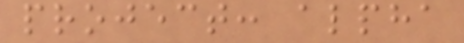project: alpha
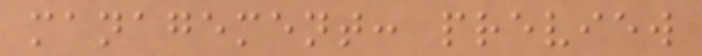management: preview
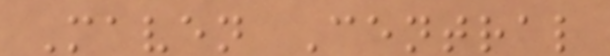Maven Central
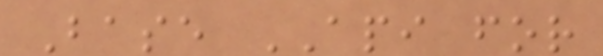Base API for
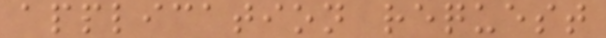application request
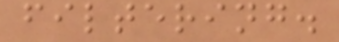filtering.
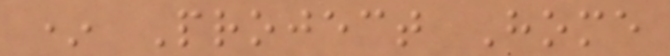* Project Home
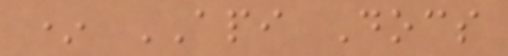* API Docs
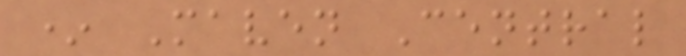* Maven Central
